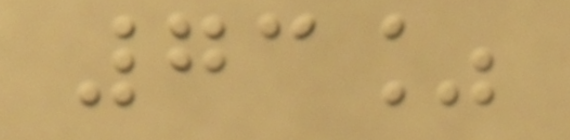73%
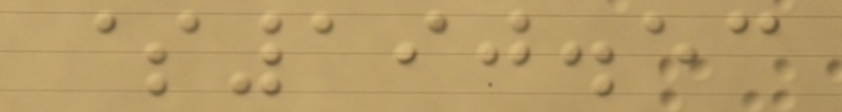$190.53
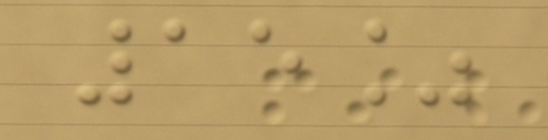15%
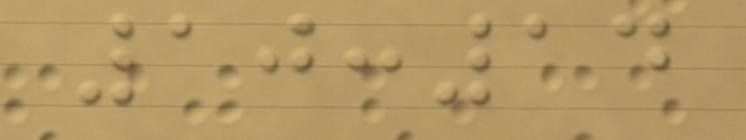10:14
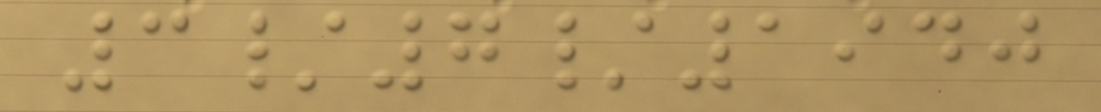3/7/1940
